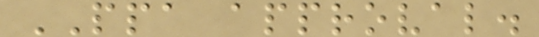PPA approval.
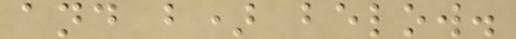and b) below.
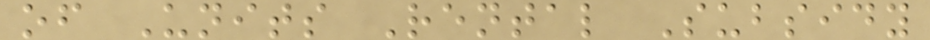of Units Rental Subsidy
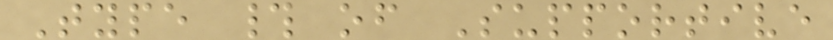Type # of Supportive
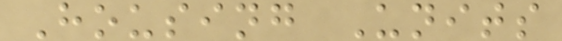Housing Units
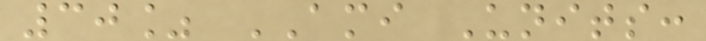30% AMI Units:
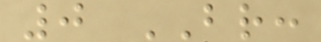0 BR:
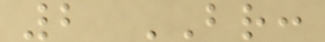2 BR:
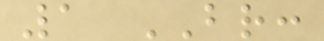1 BR:
